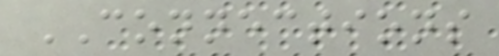CONNECTIONS
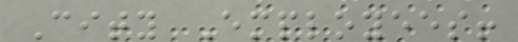City Employees!
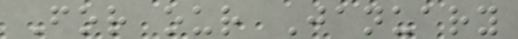For our January
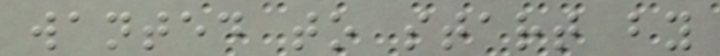wanted to start by
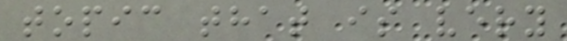topic that is very
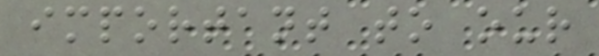important to our
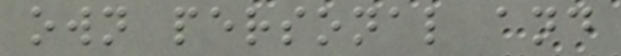own personal and
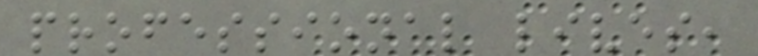professional lives,
